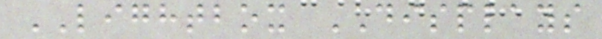LIGHTBOX DISPLAYS
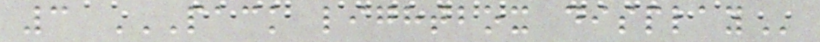3 PACK LIGHTBOX DISPLAY
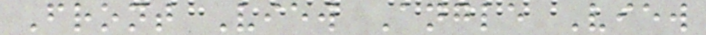Front View Angle View
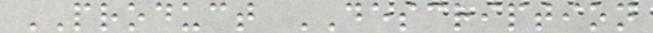PRODUCT DESCRIPTION
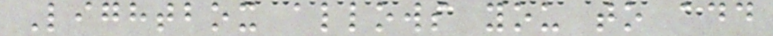Lightbox allows you to add
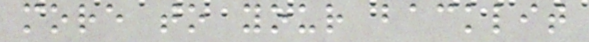more to your backlit
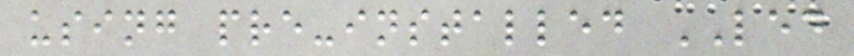using pre-installed LED
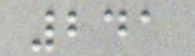241
